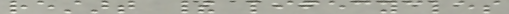restart their lifecycles
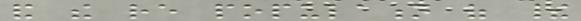and the re population of their
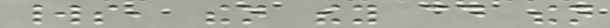worlds, then they could then
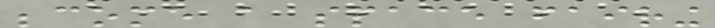become a space fairing
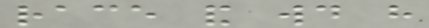race and would have
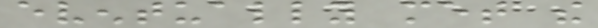eventually met the
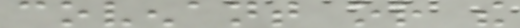covenant or the
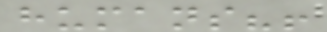humans?!
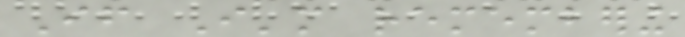If I'm remembering
